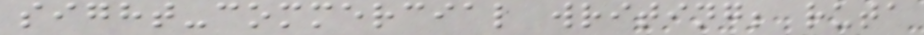sight-commercial writing; ruta
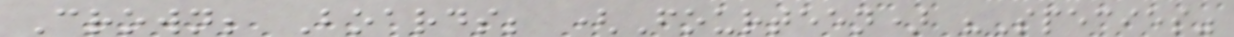Crown; Boards; (Fourteen) "Species"
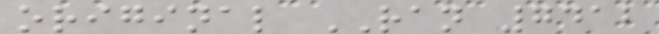original RAN 7412
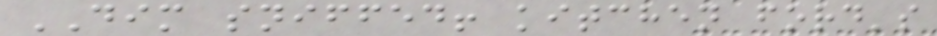DIM sniffed! kitchen ford's
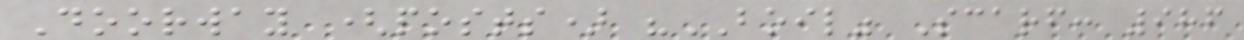Doorway (posts) "BOIL" Scarf: 986
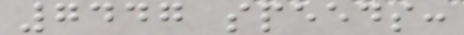7447 speeds:
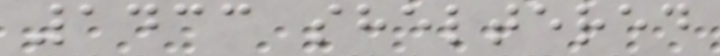1433 sheltered
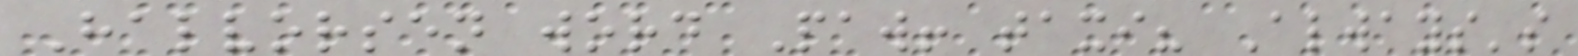Halvorsen word Paw! taxi? Always's
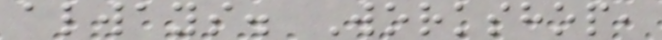always. Workshop,
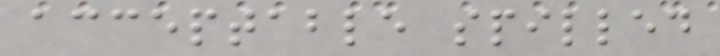acceptable spilled
